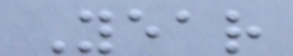Year
